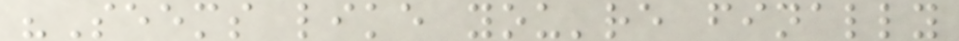"Seems like you're finally
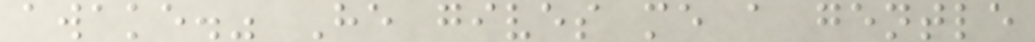awake." He gives me a gentle
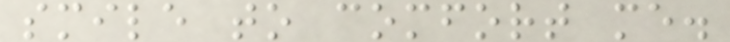smile to comfort me.
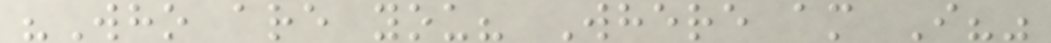"Who are you? Where am I?"
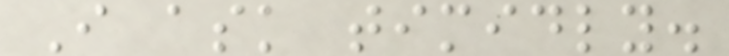I ask timidly.
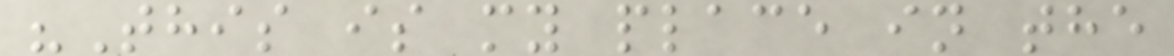"This is my place in the
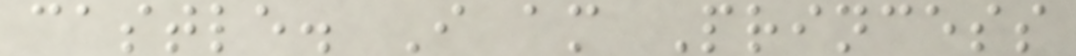castle. I am Princess
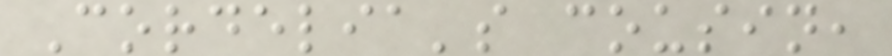Cordelia's cousin,
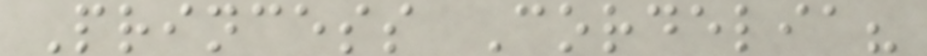Princess Cordelia?
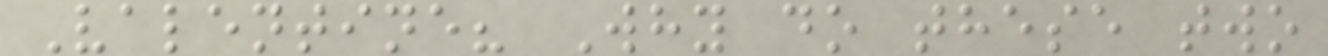Valentine? Why do these two
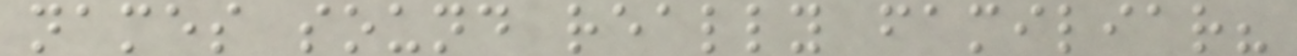names sound really familiar?
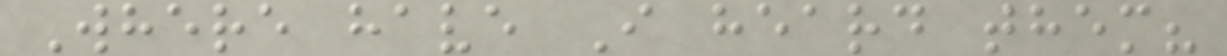Where have I heard them?
